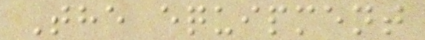The equipment
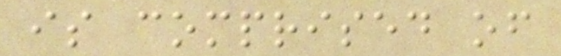is comprised of
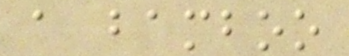a bamboo
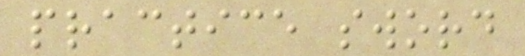practice sword
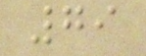79
